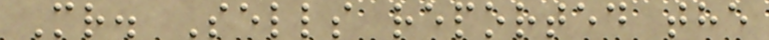Mr. Sells reported the
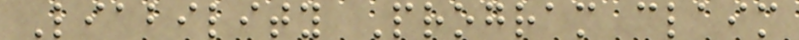Liability Program claim
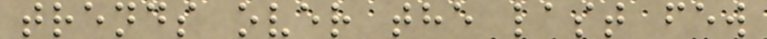trends over the last few
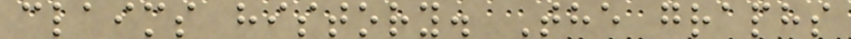claims history. The graphs
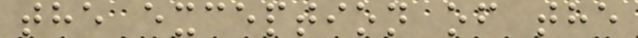the exception of the
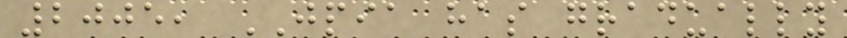2005, JPIA has gradually
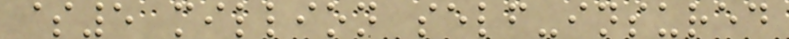$5 million self-insured
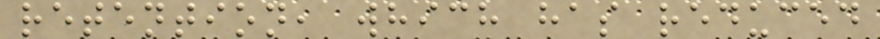retention, which has reduced
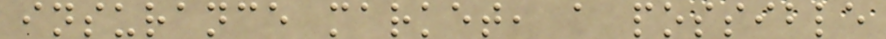insurance market, a possible
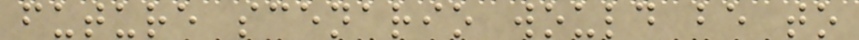future scenario would be to
